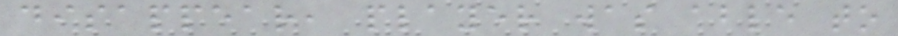disappear, player was able to
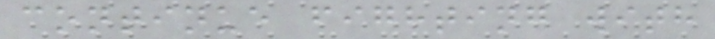continue fighting with
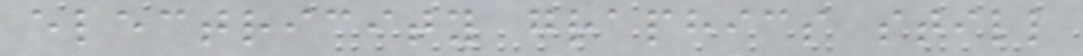electricity graphics still
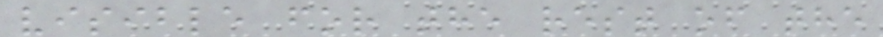visible for the rest of the
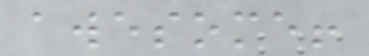awesome!
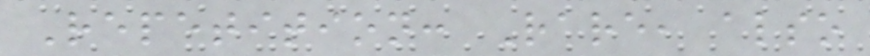Repetition: Rare, also
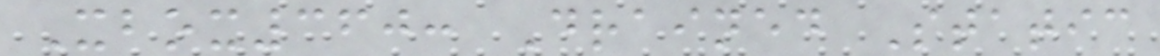Xbox360: Drained Static
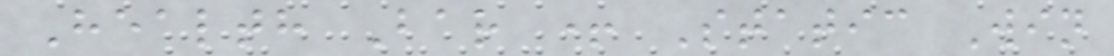Health Bar + Static Win
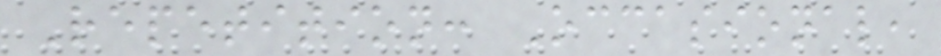Repetition: Occasional,
